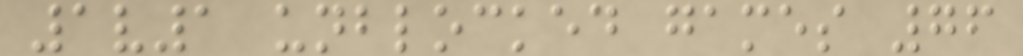1v1 unblocked games 76
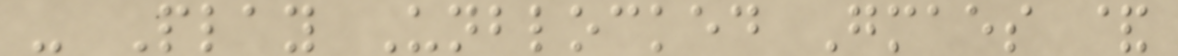- Play Unblocked Gmaes &
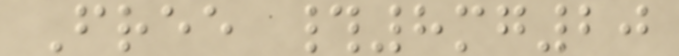Free #8mg20
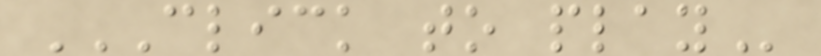CLICK TO PLAY
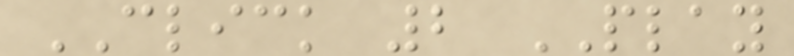CLICK 2 PLAY
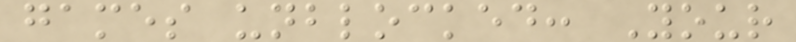games unblocked: Your
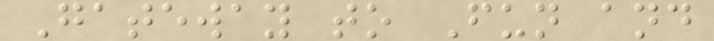Gateway to Fun and
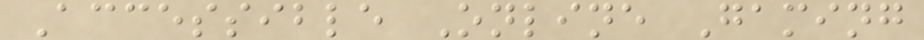Accessible Online Gaming
